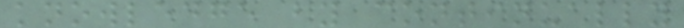knowledge by continually
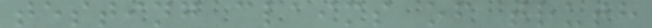testing claims of truth
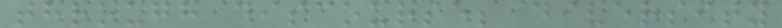through discourse; diversity
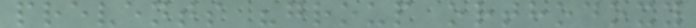prevents "group orthodoxy
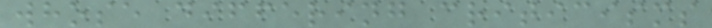whose differing criticisms
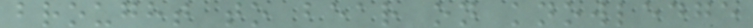brought to bear on knowledge
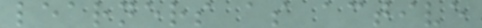learners as active
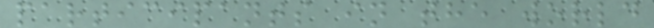participants in the world
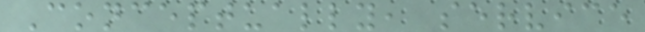Conceptually, service
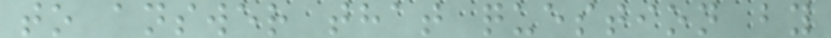to answer that question by
